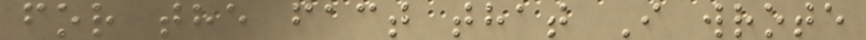for the fact that I wrote
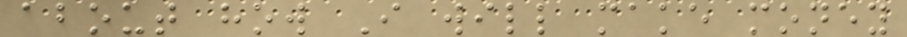about how I will make money
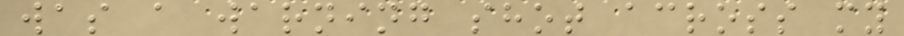was a warning shot across my
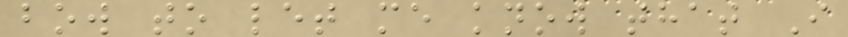bow to let me know that I
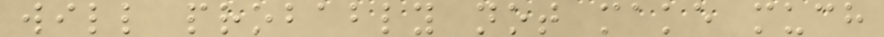will probably not make much
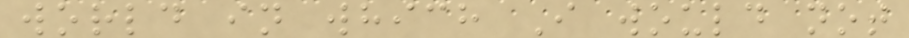world in which I would not
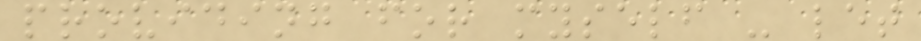providing for myself - let
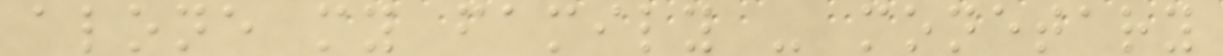alone my family - monetary
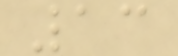13
